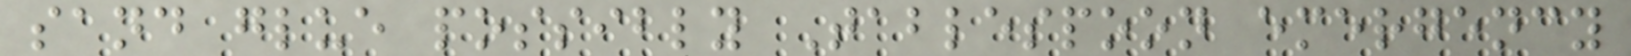sand glue possibly Tablespoon emergency
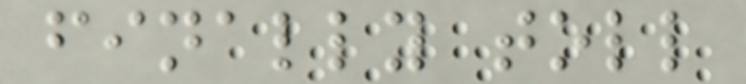finally toll
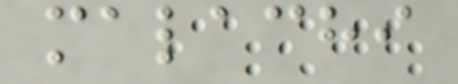malachi
